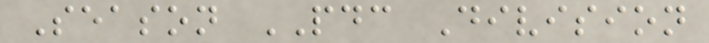Season PDC Division
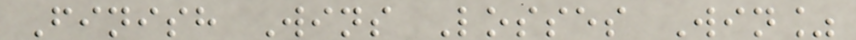Finish Wins Losses Win%
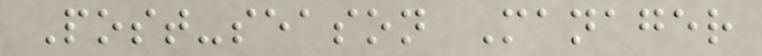Post-season Manager
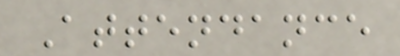Attendance
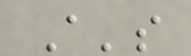A's
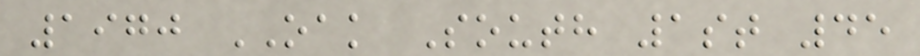1970 OAK South 1st 45
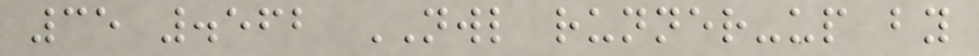35 .562 NWL runner-up by
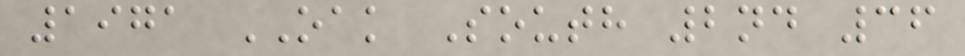1971 OAK South 2nd 36
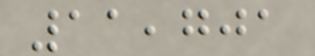11,701
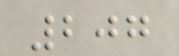207
